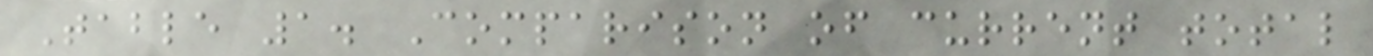Table 1. Comparison of current total
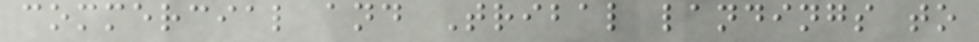commercial and Tribal landings to
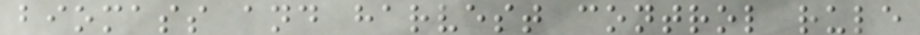biomass and harvest control rule
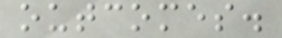outcomes.
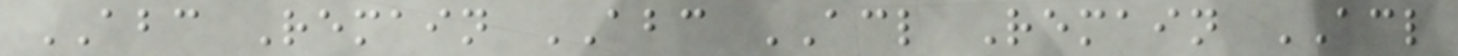ABC Remain ABC ACL Remain ACL
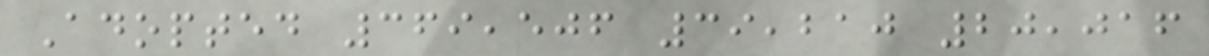Adopted 369,506 39,210 20,016
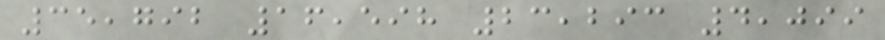35,792 16,598 23,293 4,099
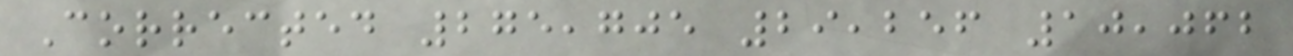Corrected 275,705 29,256 10,062
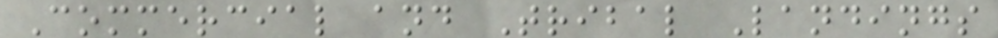Commercial and Tribal Landings
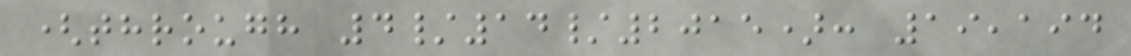(through 4/14/2015): 19,194
